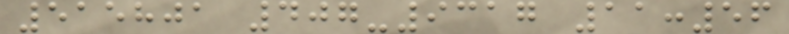515801 407-9317 11:56
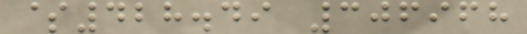$428.49 306968
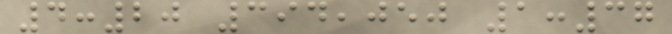4:20 394,050 1:37
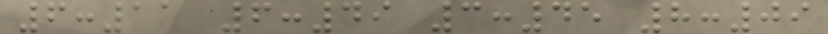6:11 6:49 3:45 8:09
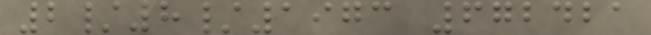2/8/1973 672421
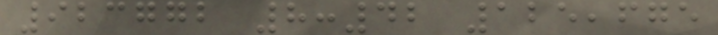923772 8:42 125,675
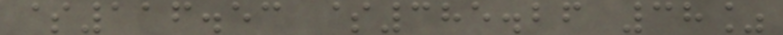$116.53 $385.26 38%
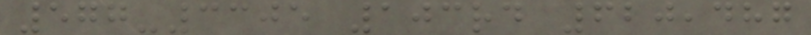577-3305 103rd 620,487
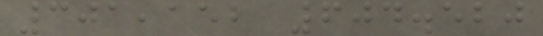301,152 604.520
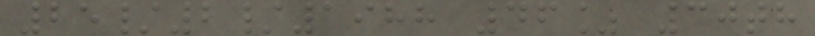25/2/1988 46% 30th
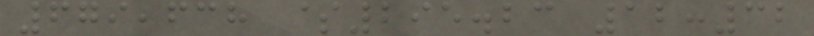679,638 $295.23 12:32
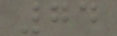74
